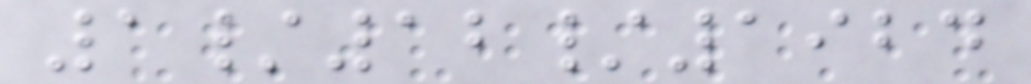1/12/1924
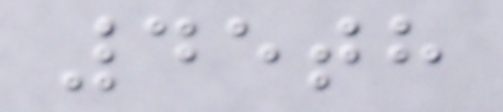45th
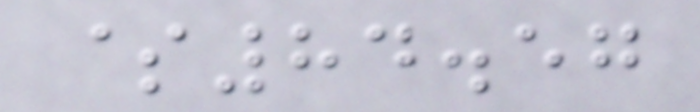$84.57
